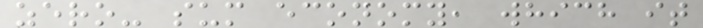zero- sum economy, which it
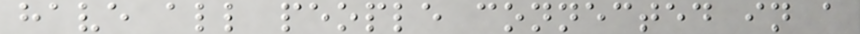have all people connected in a
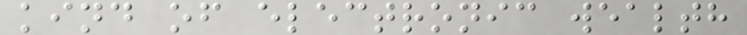kind of electronic wealth
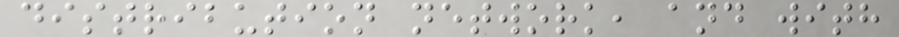distribution network, and with
